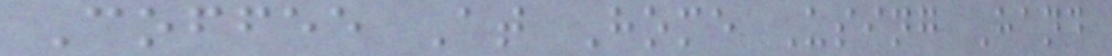Coffee At Home Using Hand
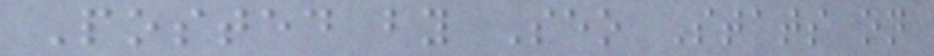Posted by Seo Stats on
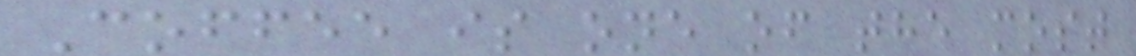Coffee is one of the most
